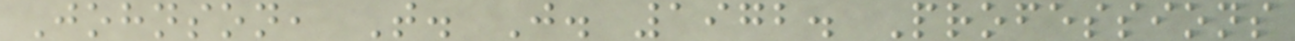Johnson, T. J. 1972. Professions
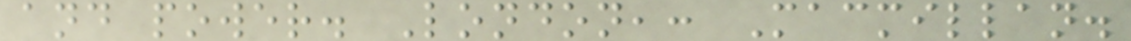and power. London,: Macmillan.
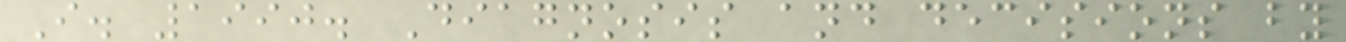I. 1990. Diagnosis and decisions by
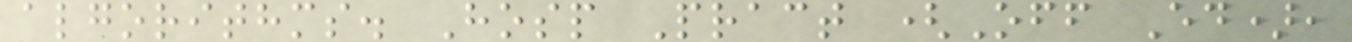algorithms. Hosp Pract (Off Ed),
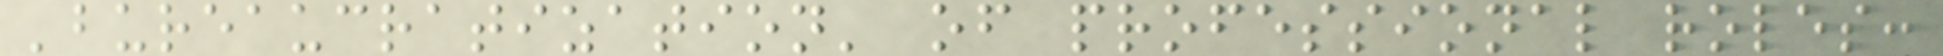'bureaucratization' of professional roles:
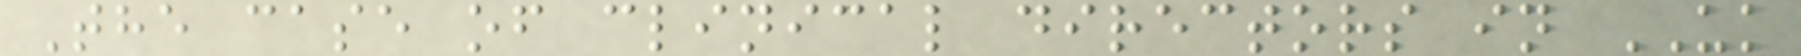The case of clinical directors in UK
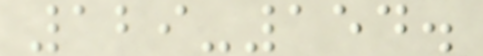129-154.
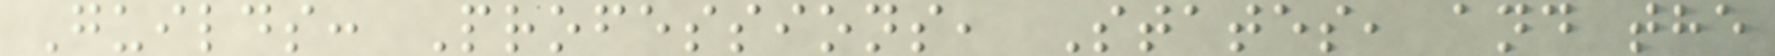Guilds: Professions, States, and the
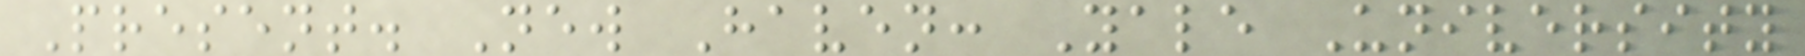Present. New Haven: Yale University
